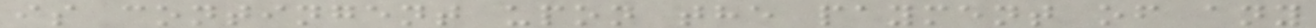is contingent upon the payment of any
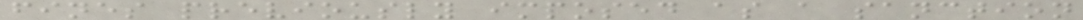fines previously imposed as a sanction
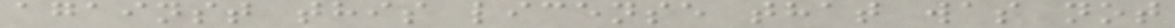against this license that was not
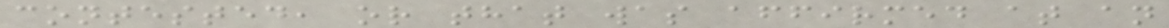contested, or that was affirmed at an
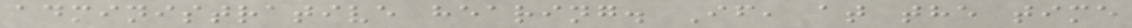administrative hearing. If, at the time
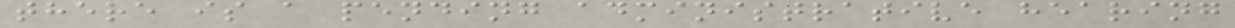there is a pending administrative hearing
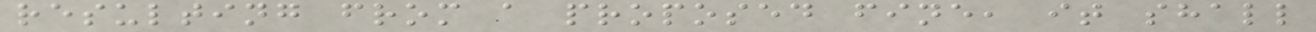resulting from a proposed fine, it shall
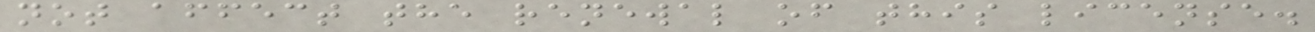not affect the renewal of this license.
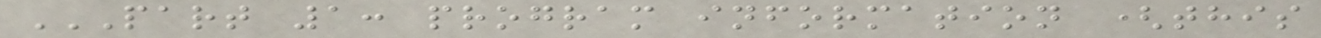PART 1: PROGRAM INFORMATION (THIS
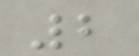2
